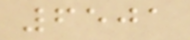6501
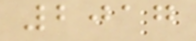2017
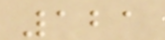121
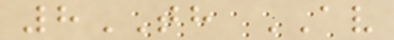8TH AV
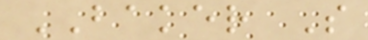BAKER S
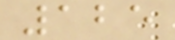125
